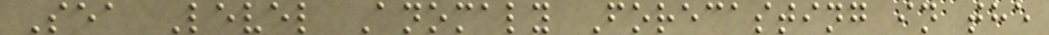Sea Level Anomaly Forecasting in the
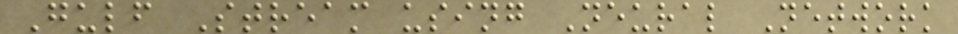Gulf Stream using Neural Network
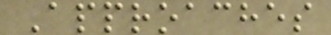Approaches
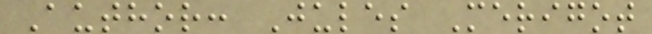Author: Jules Merigot
